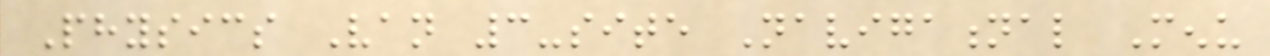Physics Van 3-site Navigational Menu
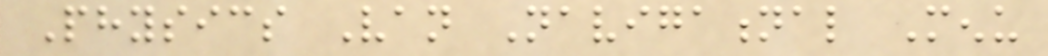Physics Van Navigational Menu
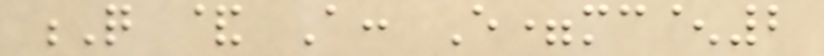Q & A: E=mc^2
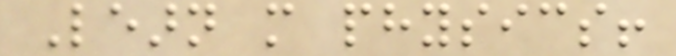Learn more physics!
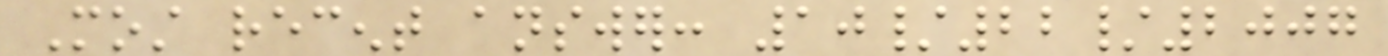Most recent answer: 10/22/2007
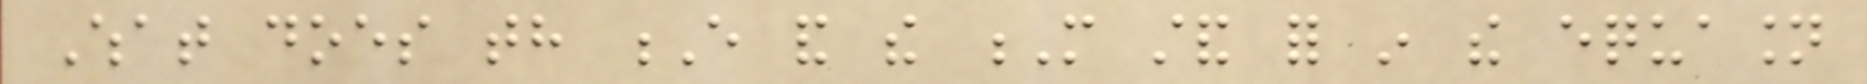What does th E and the M stand for in the equasion
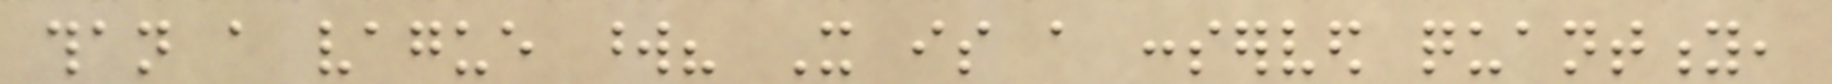than a vague word? It is a conserved quantity,
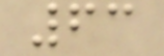63
